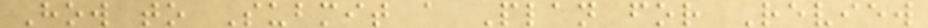How to Submit a Plan for Review
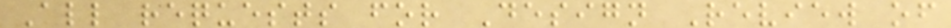All requests for Design Review of
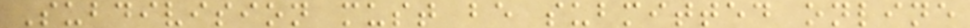Subdivision must be submitted online
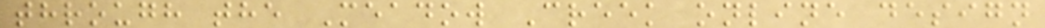through the Meadow Creek online design
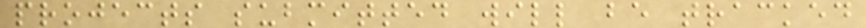projects submitted will be tracked
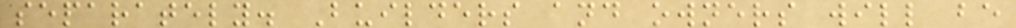separately. Builders and owners will be
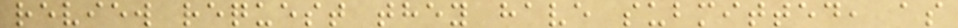review request they have submitted, as
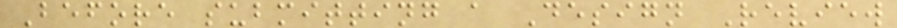Before submitting a Design Review
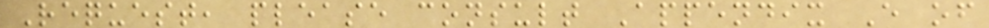Request, please consult Appendix E of
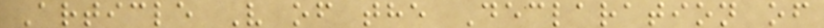Article V of the Declaration of
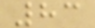83
